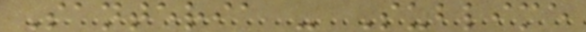Santeria - Sublime
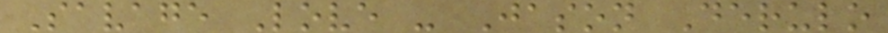Savage Love - Jason Derulo
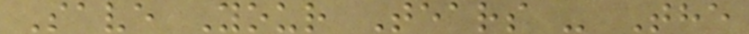Save Your Tears - The
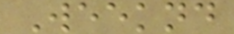Weeknd
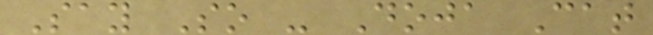Say So - Doja Cat
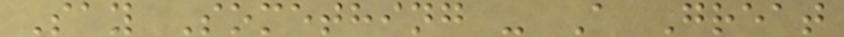Say Something - A Great
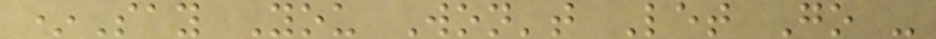*Say You Won't Let Go -
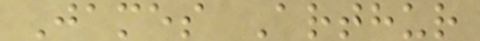James Arthur
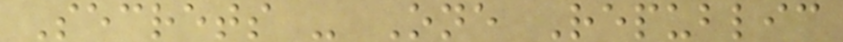Secrets - One Republic
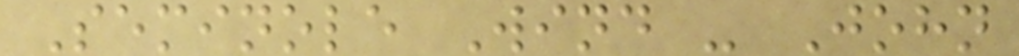Seminole Wind - John
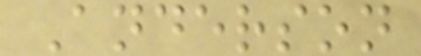Anderson
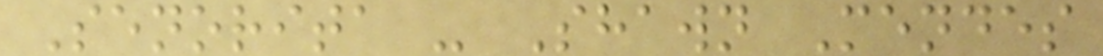Senorita - Shawn Mendes
